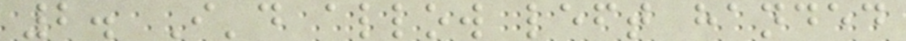2. I'd allow left handed
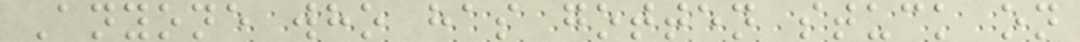Anyone who has gotten stuck on
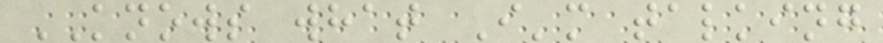KNOWS what I'm talking
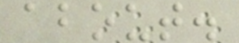about.
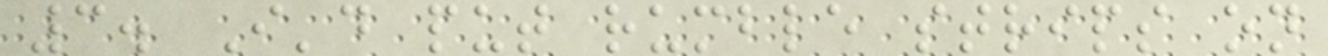3. I'd put rumble strips on
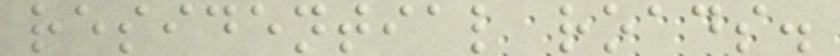residential roads.
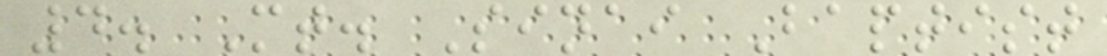4. Mt. Sinai Baptist
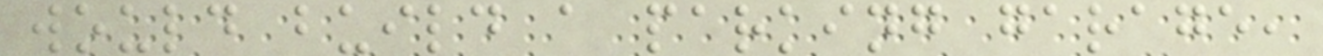would build a parking garage,
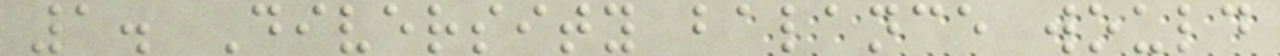1. Diversity balance would
